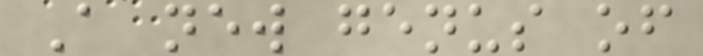A new genus of
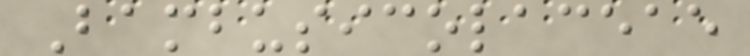Bambusicolaceae
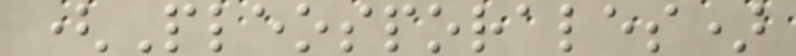(Pleosporales)
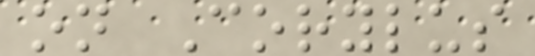on Corylus
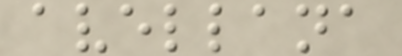avellana
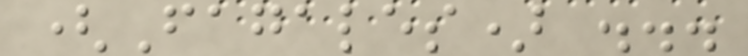(Fagales) ...
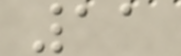11
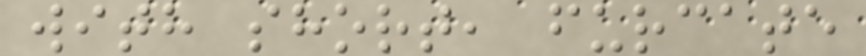with short, furcate
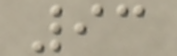93
